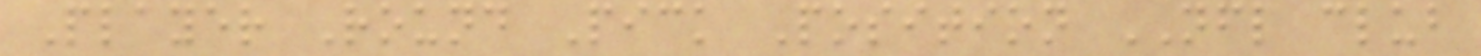Player Round Pick Position NFL club
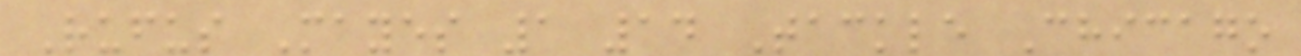Rufus Mayes 1 14 Tackle Chicago
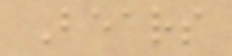Bears
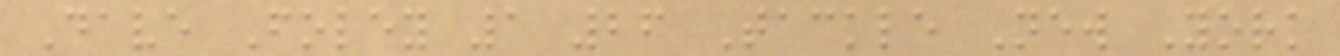Dave Foley 1 26 Tackle New York
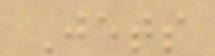Jets
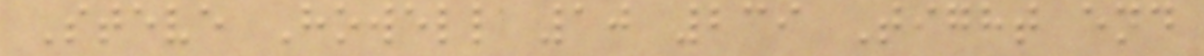Steve Howell 10 239 Tight end
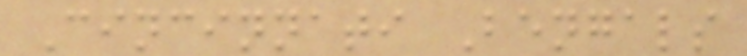Cincinnati Bengals
